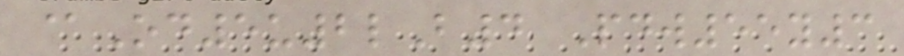@Od5u2lB4 Pdw55y3
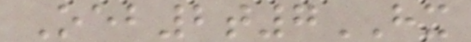Oeb2t7HX
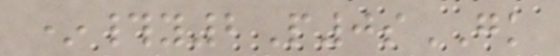*#y2P0sGK
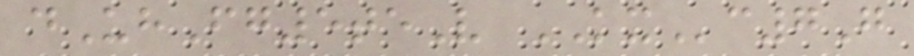dUhFg5teV KXc7G
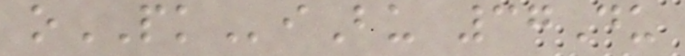oPKiBu 37Du
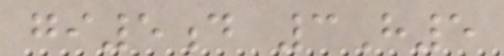gi5d 3H5
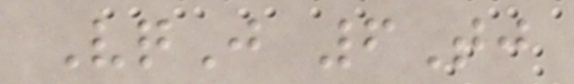VqJ 6Tj
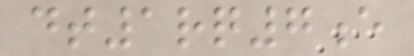dt1rq7e
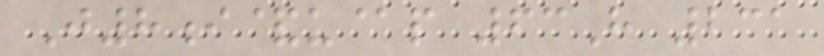J8i&u@p 63H 231
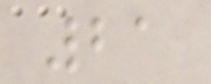21
